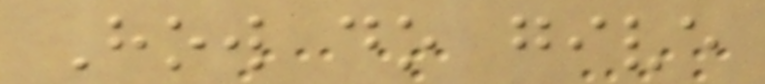How do give
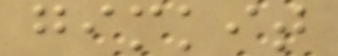gimkit
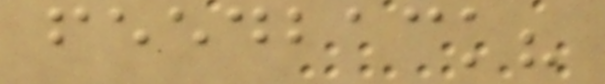feedback?
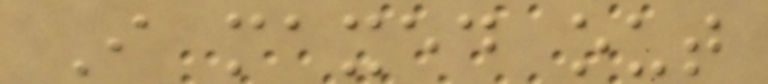I maxed out
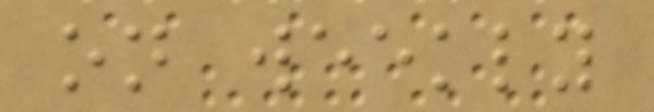on weekly
